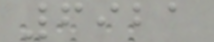6921
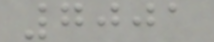7001
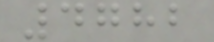4782
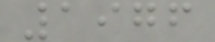1976
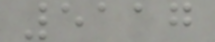5117
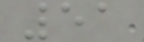51
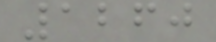1260
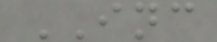INC
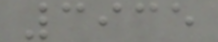3935
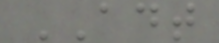ADT
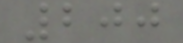200
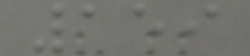159
